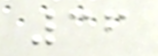36
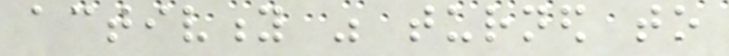activity was turned to
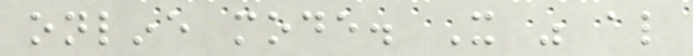online mode. It was also
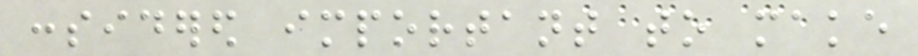considered important to make
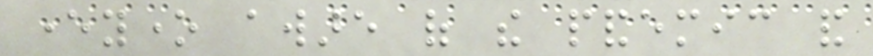everyone aware of the pandemic and
